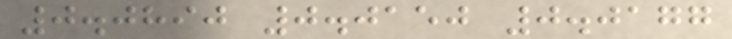0.0890 0.0150 0.0177
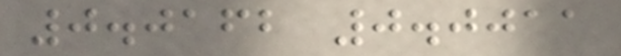0.0162 0.0011
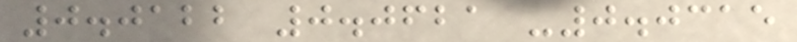0.0122 0.0621 -0.0315
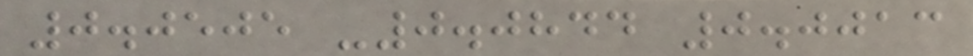0.0505 -0.0844 0.0013
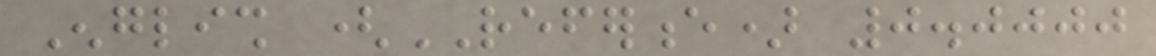English (REFERENCE) 0.0000
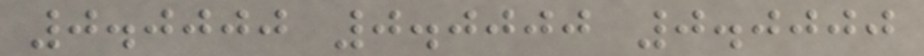0.0000 0.0000 0.0000
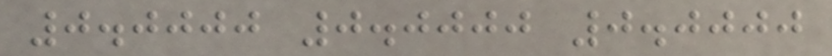0.0000 0.0000 0.0000
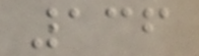136
